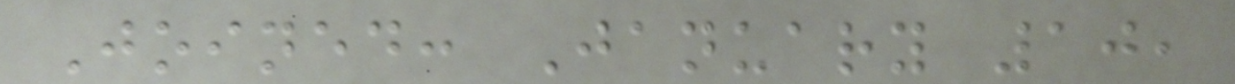Joined: January 10,
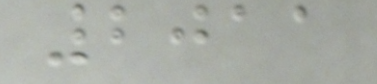2011
